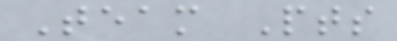Team Pts
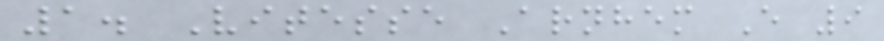1. Vitesse Arnhem E 9
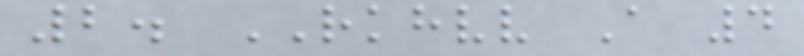2. RKHVV A 4
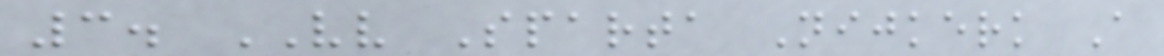3. VV Sparta Nijkerk A
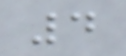4
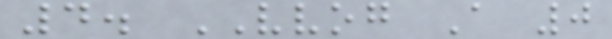4. VVOG A 0
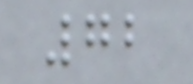72
